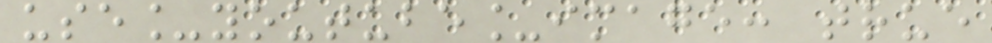use_youtube_image: true
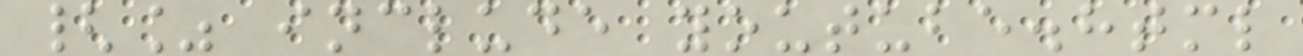{% include youtube.html
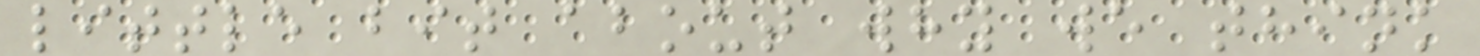little bit about why we think
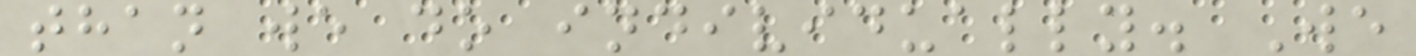than we do individually. We
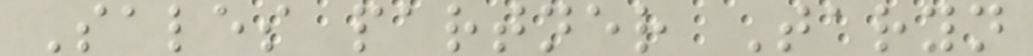Sales partner Taryn
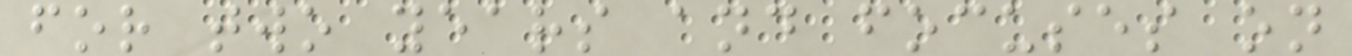for two years and focuses on
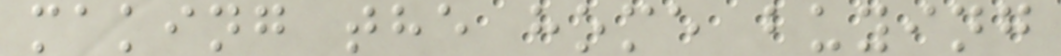making the home buying
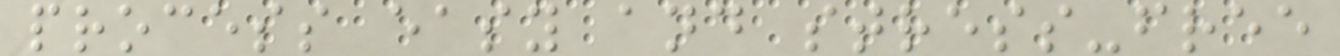process easy and stress-free
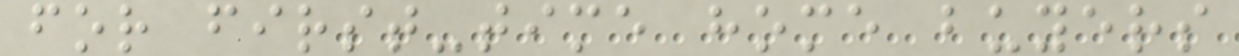for first-time home buyers
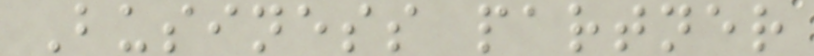Business partner
